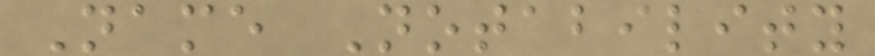Name Notability
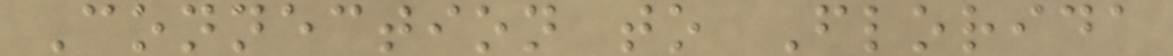Connection to Florida
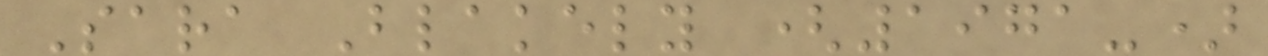Sara Blakely (1971-)
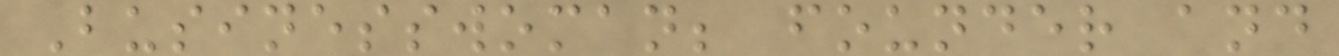Businesswoman; founder and
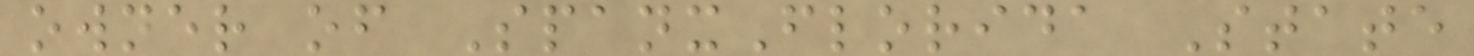owner of SpanxFlorida State
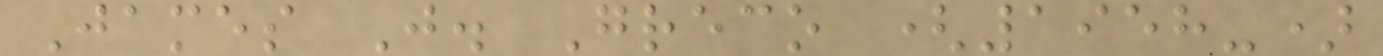James J. Greco (1958-)
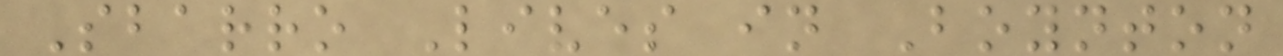Sbarro Lives in Boynton
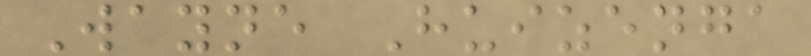Wayne Huizenga
